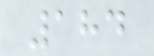184
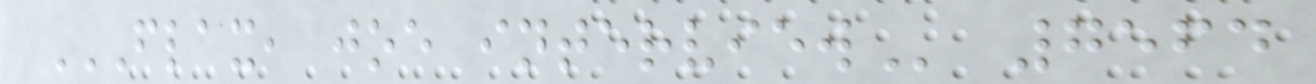FLAX, JOE INTERVIEW 7564
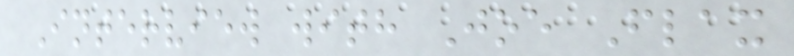Interview with Joe Flax
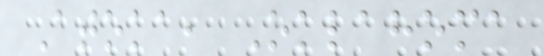Atoka, Oklahoma
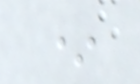*
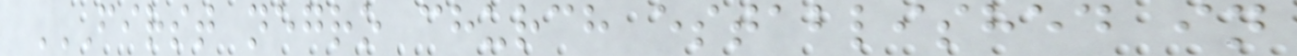FIRST NEGRO CHURCH ESTABLISHED IN
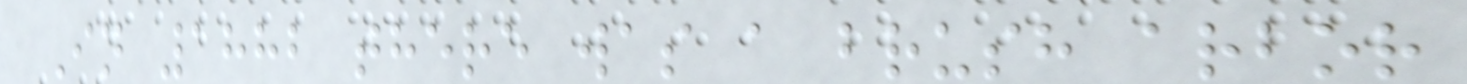In 1882 there was a brush arbor
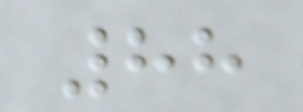88
